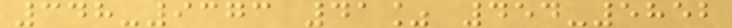348-9373 41% 454-5852
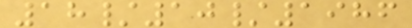18/10/1986
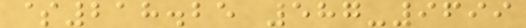$218.25 587-9699
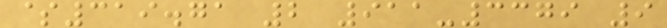$319.71 2 911-3379 9
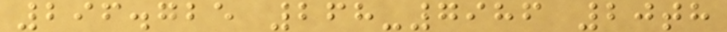296.725 268-7986 20th
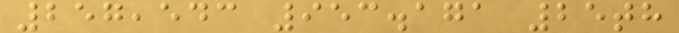257,543 953.171 25th
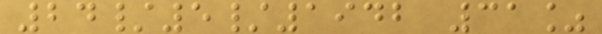24/5/1942 31%
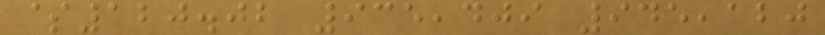$120.02 935,409 945,120
